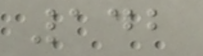142
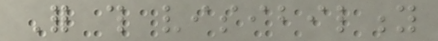For this visibility
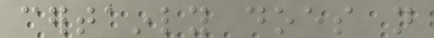certainly does not
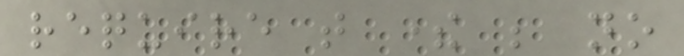require that there be no
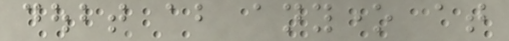doubt about anyone at
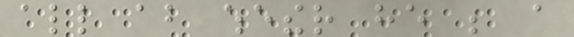all about whether he be a
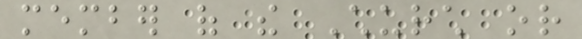member of the Church or
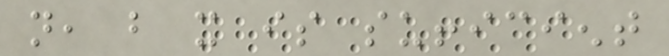not, but it is sufficient
